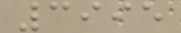3995
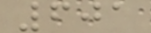601
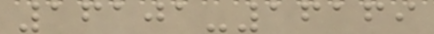16101-16169
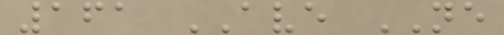161 AVE NE
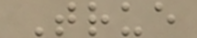True
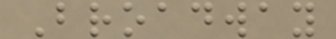Broadway
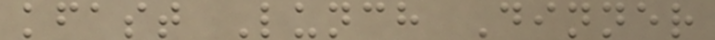kfast Lunch Dinner
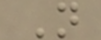N
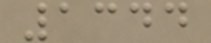1344
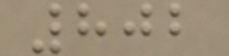802
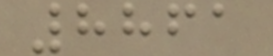8861
